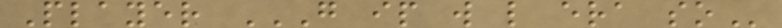Player G IP W L ERA SO
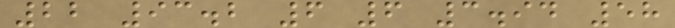22 93.2 6 6 3.94 58
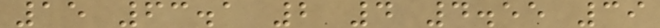15 63.1 2 4 4.55 39
